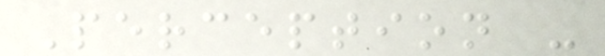Perception -
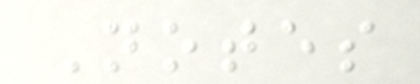Notes
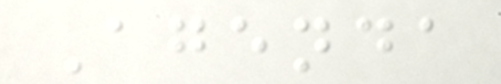Agenda
